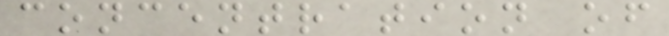concentration of
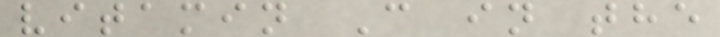vitamin C in the
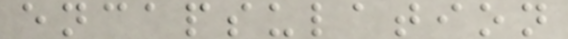encapsulation
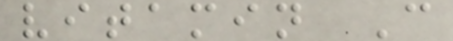vitamin C
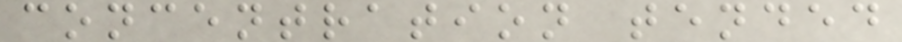concentration tended
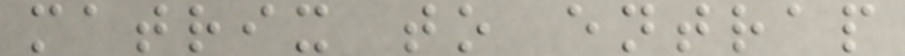matrix to entrap
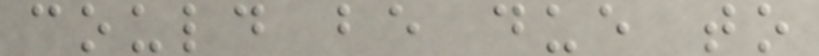could be due to
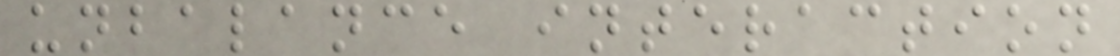unbalance interaction
